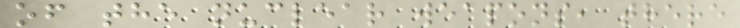of the nuclear weapons, there
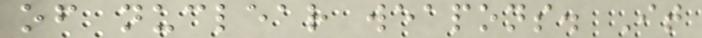of nuclear weapons. It
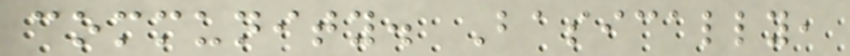community. Basically,
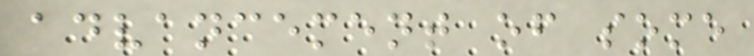advancement of some
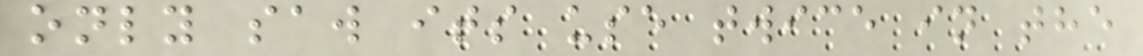only saw its use twice in the
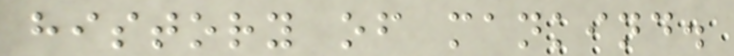history of mankind.
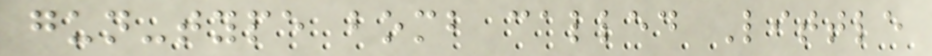gun-type bomb called Little
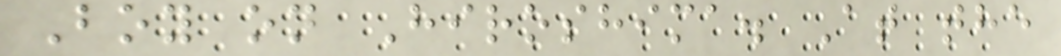Boy on Hiroshima. At the
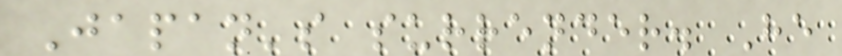Japan's surrender. He
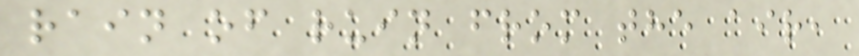rain of ruin from the air,
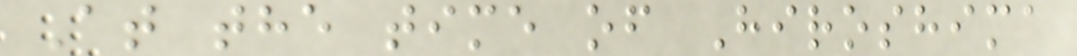At the time of Hiroshima
